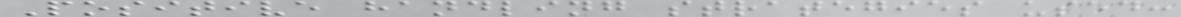Positive handling strategies used:
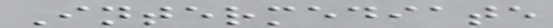Intermediate
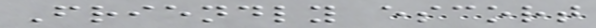Friendly escort
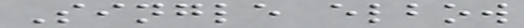Single elbow
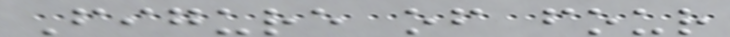Figure of four
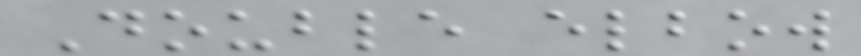Double elbow
